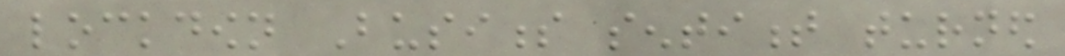lockdown Business sentiment turned
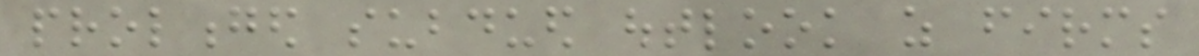prolonged subdued outlook as firms
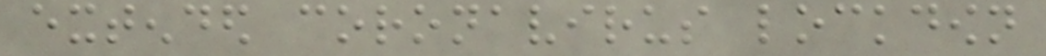extended coronavirus lockdown
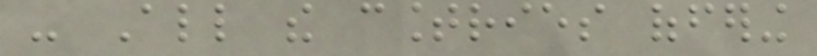- All the countries offering
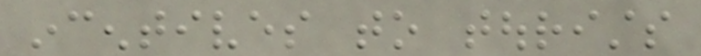incentives to tourists
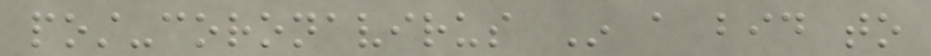post-coronavirus In a bid to
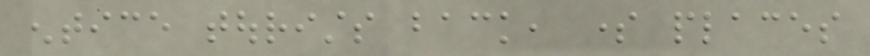entice tourists back, some places
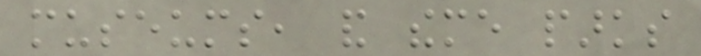museums, and theme parks
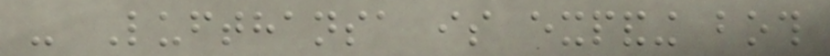- Lufthansa is expanding both
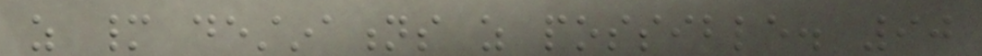as many destinations as possible. 90
